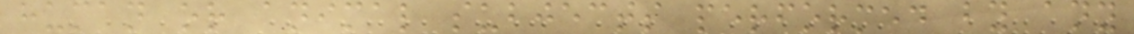human or animal subjects performed by any
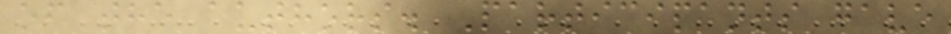of the authors. Participants gave
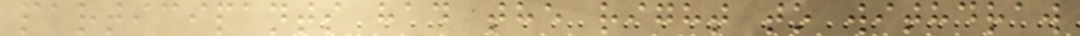participants had the right to withdraw
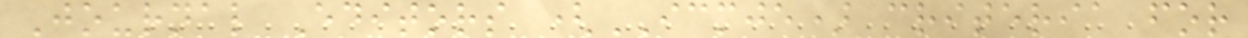Journal Editors (ICMJE) criteria for
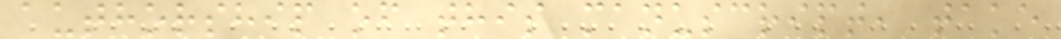authorship of this manuscript, take
